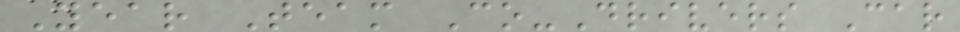Year Team Co-Drivers Car
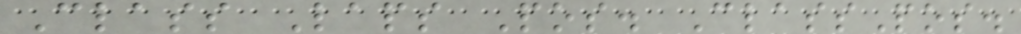Class Laps Pos. ClassPos.
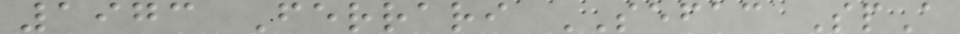1973 Ferrari SEFAC SpA
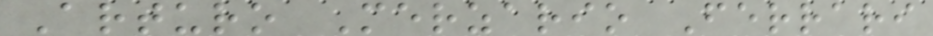Arturo Merzario Ferrari
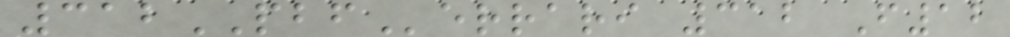312PBFerrari 312 F12
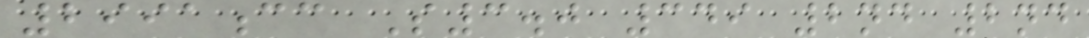2991cc S3.0 349 2nd 2nd
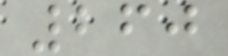260
